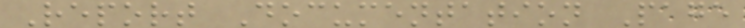Report Documentation Page
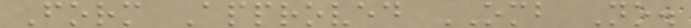Form Approved OMB No.
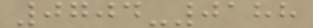0704-0188
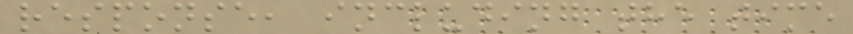response, including the time
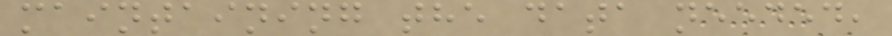maintaining the data needed,
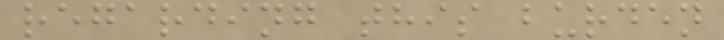regarding this burden
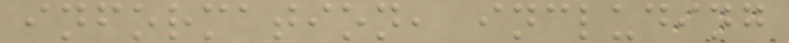information, including
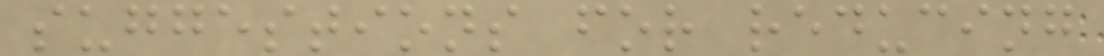suggestions for reducing
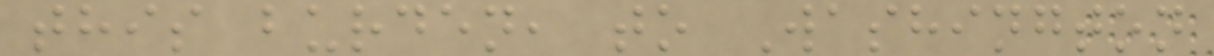this burden, to Washington
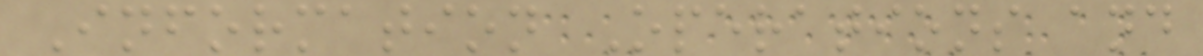Information Operations and
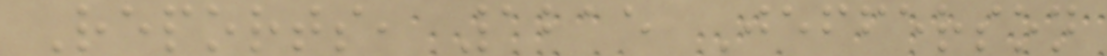Reports, 1215 Jefferson
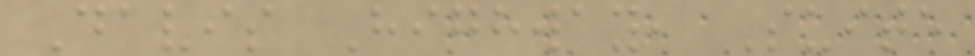Davis Highway, Suite
